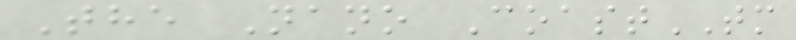The Nano CoastTM
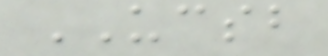UCSB
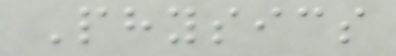Physics
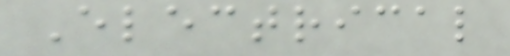Electrical
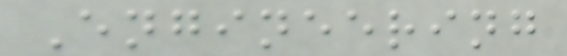Engineering
